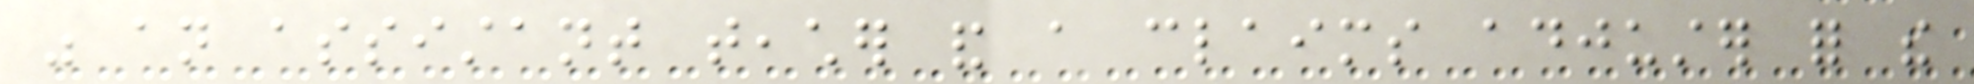was an assistant teacher and a claims adjuster for the
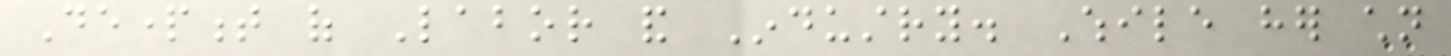Department of Labor and Industry. While her children
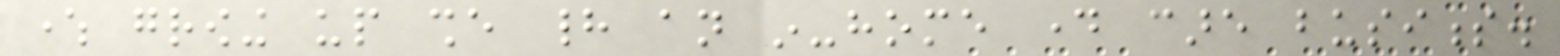where growing up she had an in-home day care business.
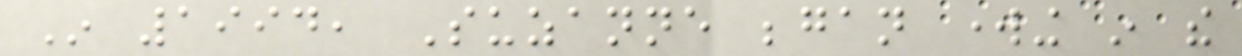In 1994, Suzanne began working in the
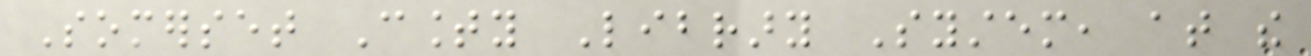Somerset County Library System, at the
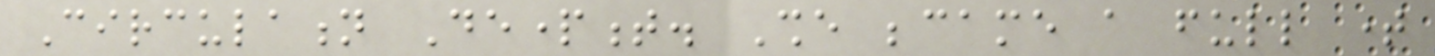Circulation Department. She became a full time
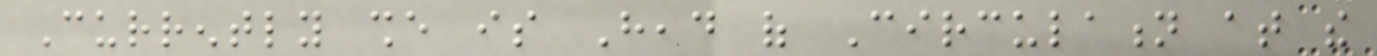Currently she is Head of Circulation at the
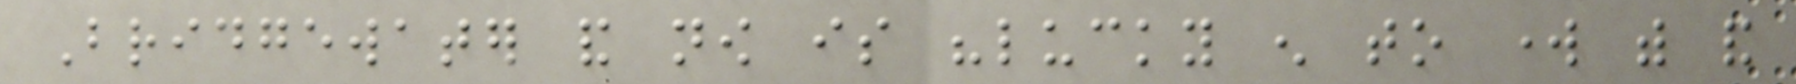Bridgewater and now is "lucky enough to work with and
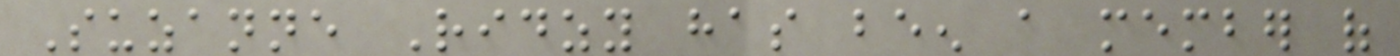Suzanne Ridzy has been a member of
